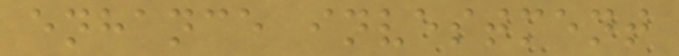enhance investment
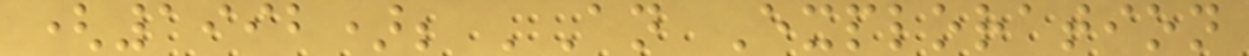(1992); 'An Exploration
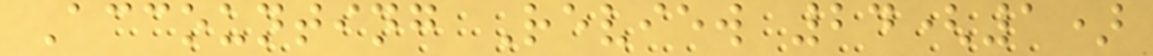Accounting Review 24(1)
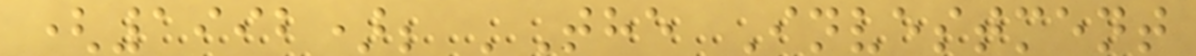(1992); 'The Investment
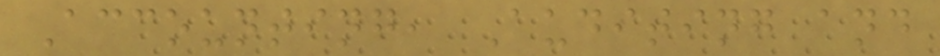Accounting, Auditing and
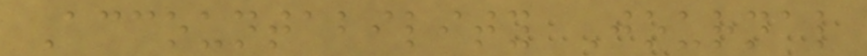Accountability Journal
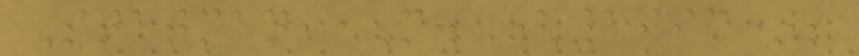Statman, M. (1993);
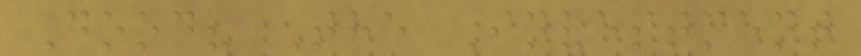Good? The Investment
